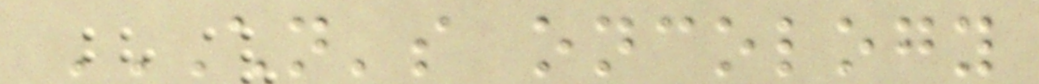CHILDREN'S ONCOLOGY
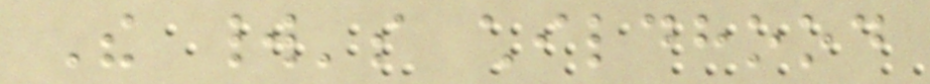The world's childhood
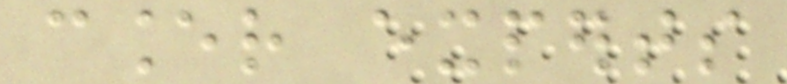cancer experts
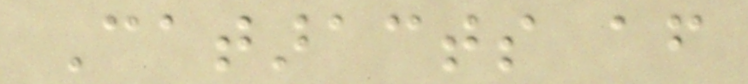Cataracts after
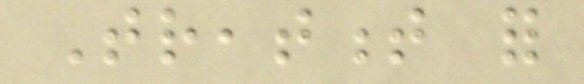Treatment for
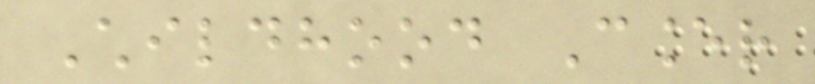Childhood Cancer
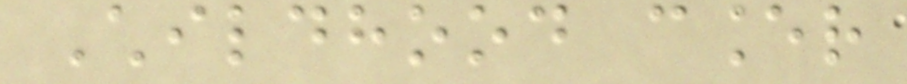Childhood cancer
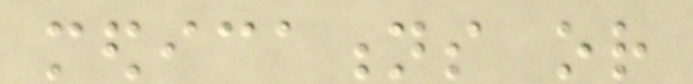medications or
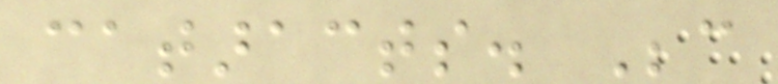cataracts. Because
